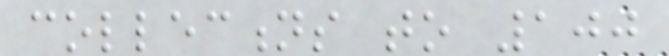collections to 100
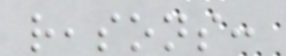reasons:
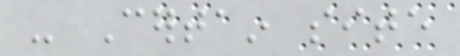- Certain site
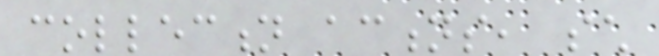collection actions, such
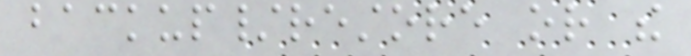backup/restore or the
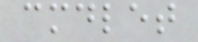cmdlet
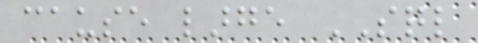cause large SQL
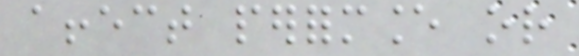affect performance or
